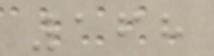168
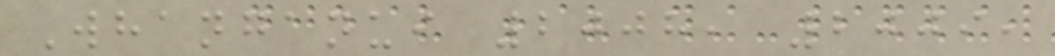Whanganui 2008, 2009,
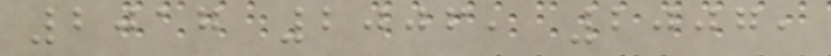2017 2006, 2007,
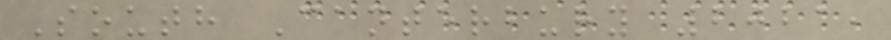South Canterbury 2021,
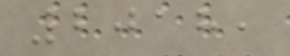2018,
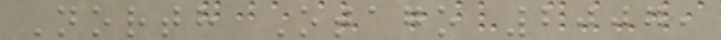North Otago 2007,
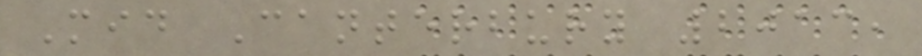Mid Canterbury 2013,
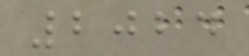2024
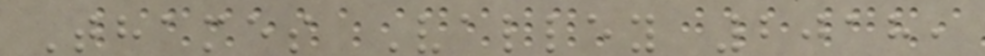Thames Valley 2018,
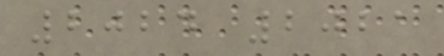2024 2021
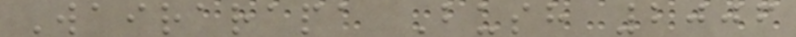Wairarapa Bush 2006
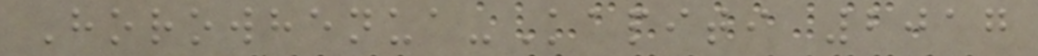Horowhenua-Kapiti 2017
